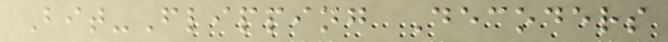Bit-Flipping Decoders
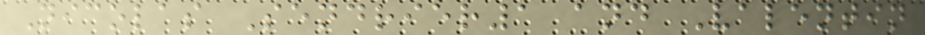Nicolas Sendrier1 and Valentin
